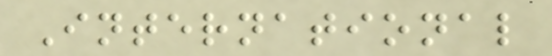International
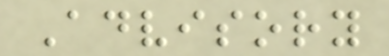Advisory
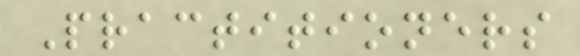Practitioners
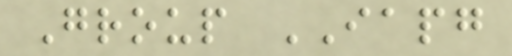Group IAPG
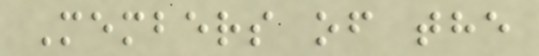Members of the
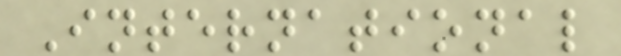International
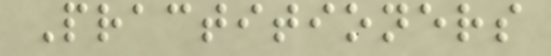Practitioners
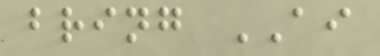bring AI
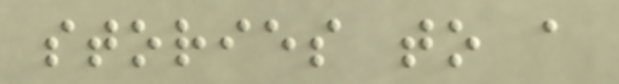stories to a
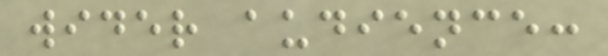wider audience:
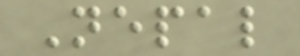Nepal
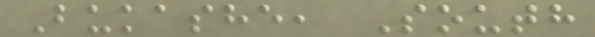Bukashe, South
